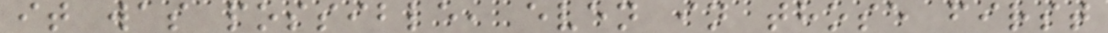it was possible, even in those first
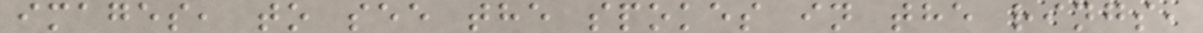images, to see the spokes in the rings,
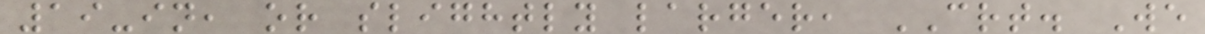19-in, or slightly larger, CRT. We
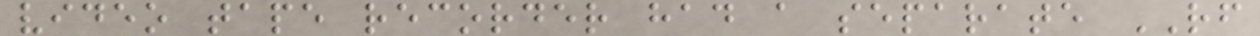video tape recorder had a separate RF
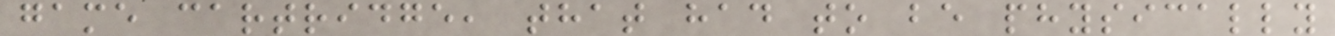game cartridge, that had to be physically
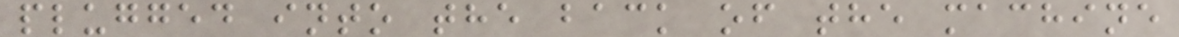plugged into the back of the machine
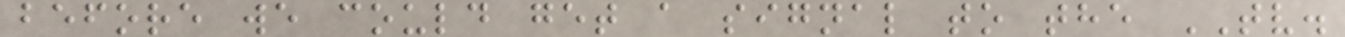before we could get a signal to the TV.
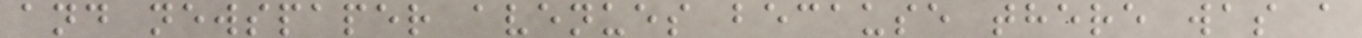and newspaper avenues because there was a
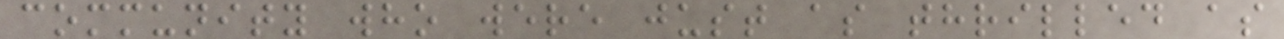community who were just as thrilled as
